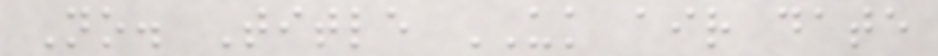No. Title UK air date
